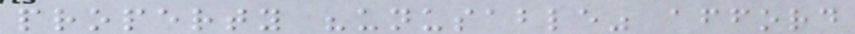property "unusable" afford
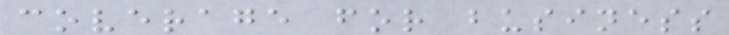coverage for business
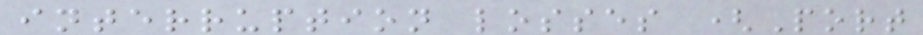interruption losses (Port
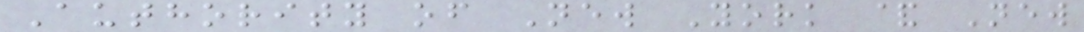Authority of New York & New
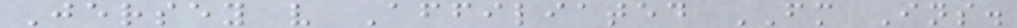Jersey v Affiliated FM Ins.
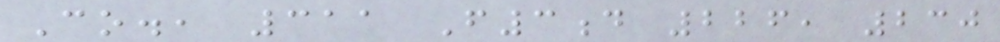Co., 311 F3d 226, 230
